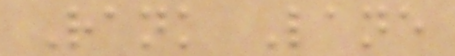Rank Lane
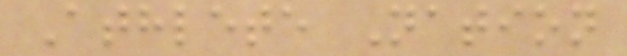Athlete Nation
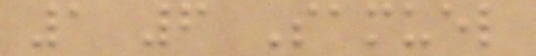1 6 Samuel
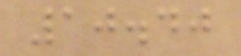10.40
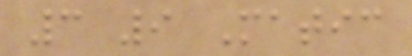3 9 Matic
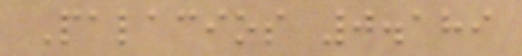Palacios 0.189
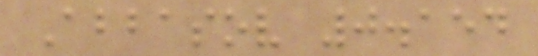Abbasov 0.154
